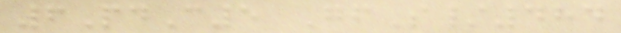6PdC5 GfS/484
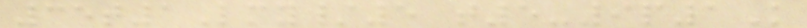35t1Lmy/5 t5-9p1K
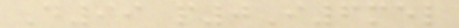D99 p0I6mel
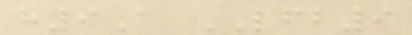h9A LFB9
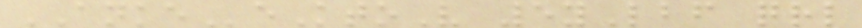ANKEeKtoV 5yLbf qrl
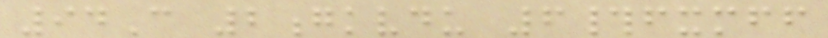94C 2gkvdu 6#fxmff
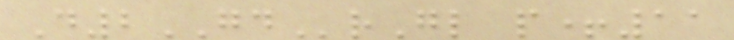D2GDrGl p+11
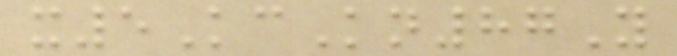x5KcKn87Y
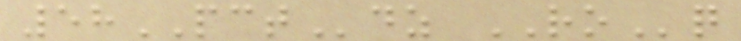58PCTdz ROq
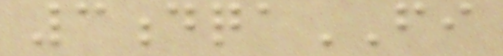3dqaFI
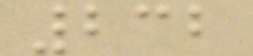232
